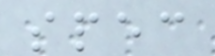spec
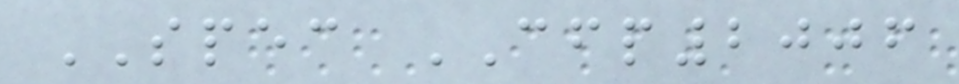SPEC CFP2006
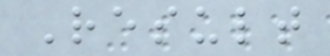Result
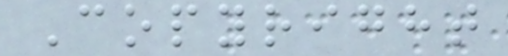Copyright
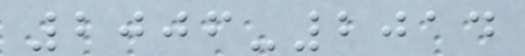2006-2014
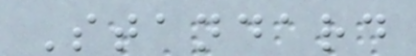Standard
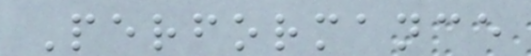Performance
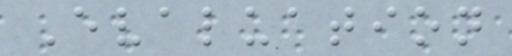Evaluation
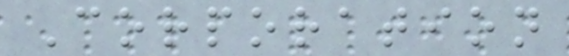Corporation
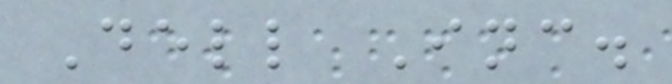Dell Inc.
